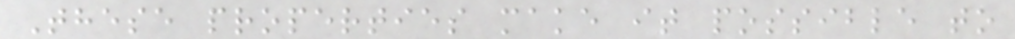These properties make it possible to
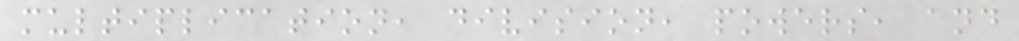multiplication, division, powers, and
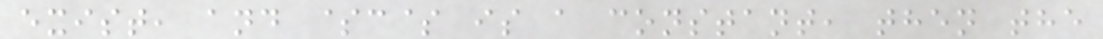exist, and $c$ is a constant, then the
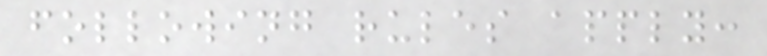following rules apply:
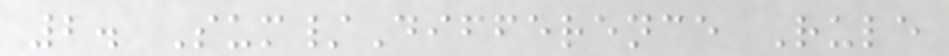2. Sum/Difference Rule
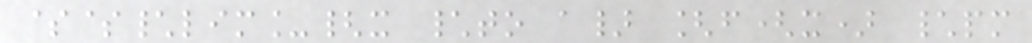$$\lim_{x \to a} [f(x) \pm
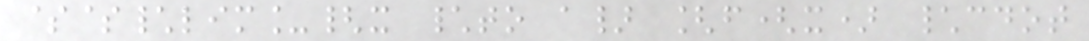$$\lim_{x \to a} [f(x) \cdot
